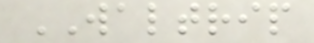WALTRIP
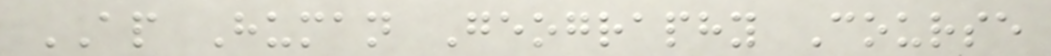AP Human Geography Course
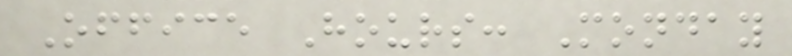Office Hours: Monday
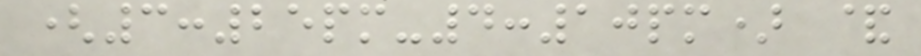(3:25pm-4:10pm) &
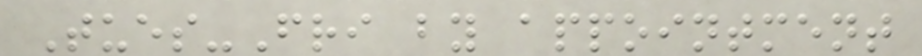Tues-Fri by appointment
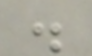.
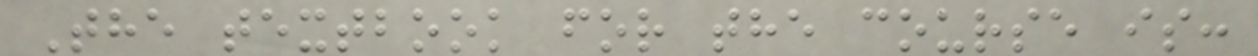The textbook for the course is:
